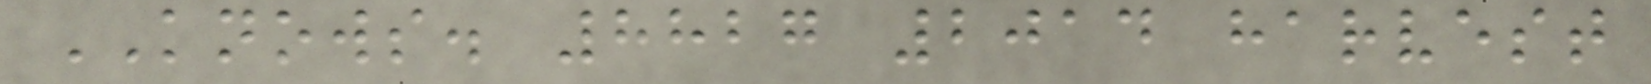KNOWS. 8827 2014 harvest
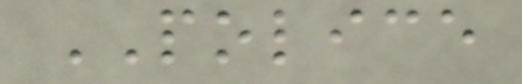POLICE
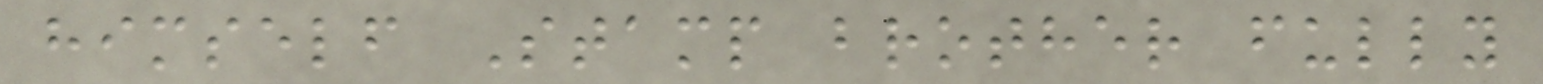himself Stamp brother fully
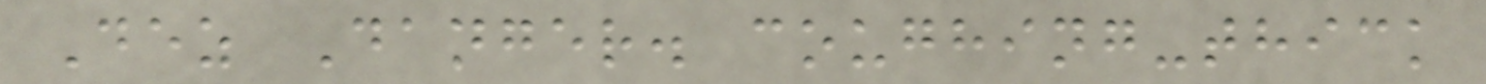Dez Danger. coughing-thick
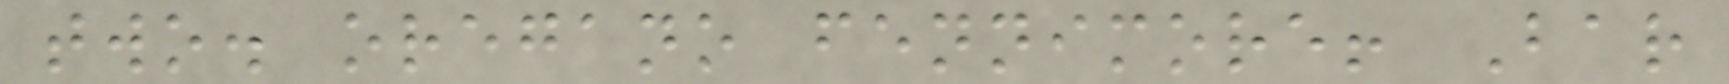two. oregano fennimore! Bar
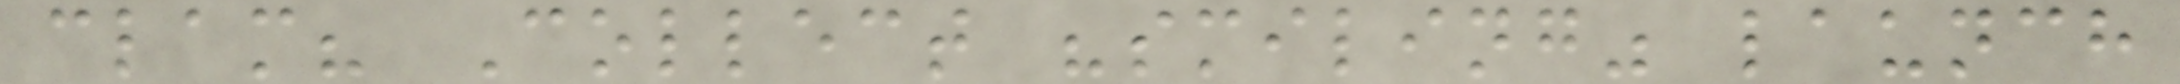clam? Collect "smiling" launch
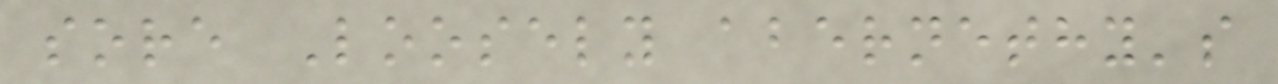sore Loosely abernethy's
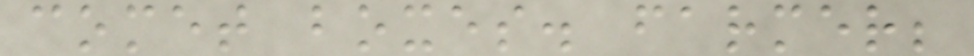comet boxes. farmer;
